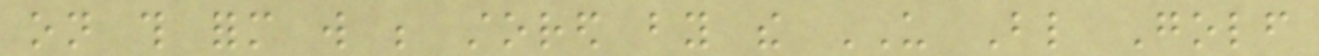on this form will be stored by the US Blind Golf
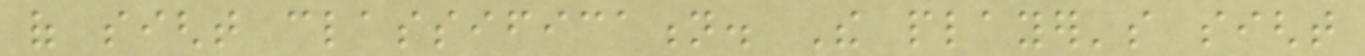of sight classification. The player's sight
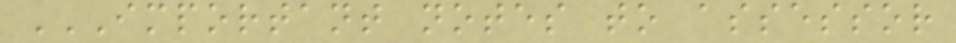IMPORTANT NOTES TO ASSESSOR
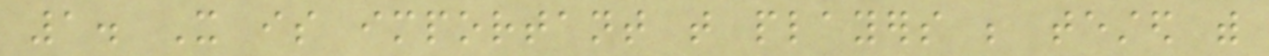1. It is important that players be tested with
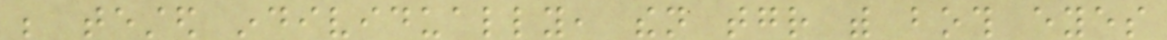be tested individually, then together with both eyes
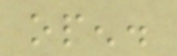open.
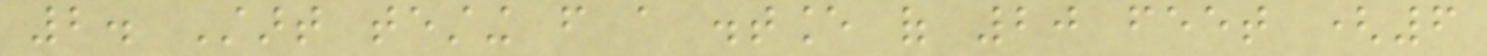2. Start testing from a distance of 20 feet (6
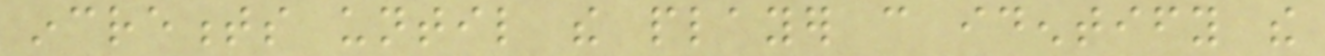increments until the player can identify the
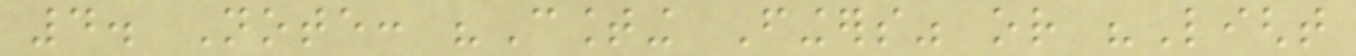4. Note: "Counting Fingers" or "Light
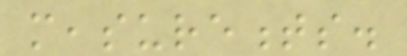measurements.
